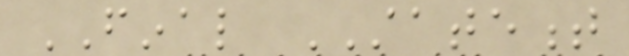FINAL STATEMENT
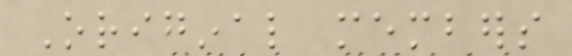Original members
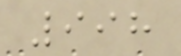998
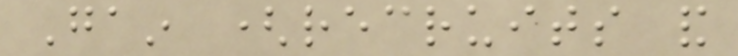Gain (recruits and
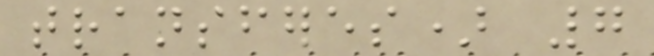transferes) 7
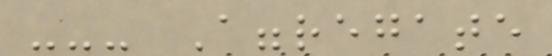--- Aggregate
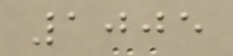1005
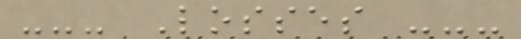--- Losses ---
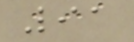91
